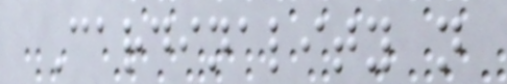Cardinality n
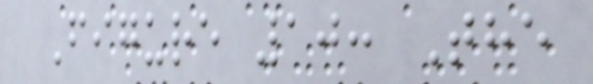Figure 10: The
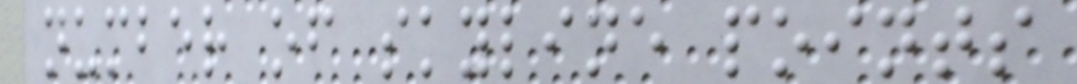number of skyline points
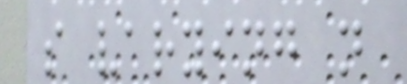s varying n
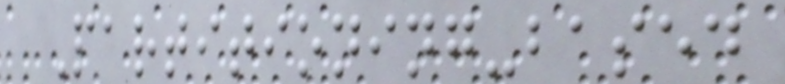Partitioning-based
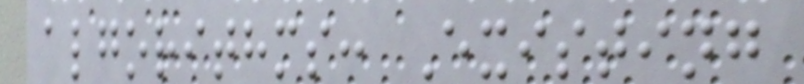algorithms: Existing
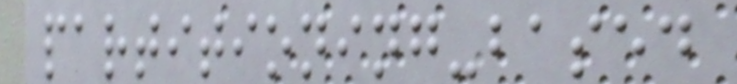partitioning-based
